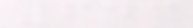643
